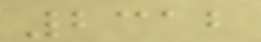2312
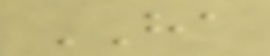HA
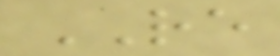RE
